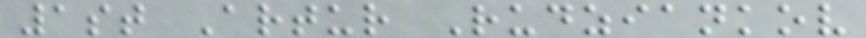1st Artur Rudziankov
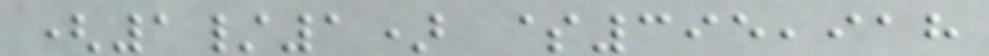(1/1) $395,918
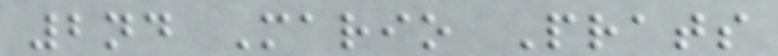2nd Mario Prats
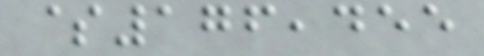$176,455
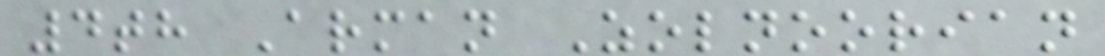4th Arman Zolnoorian
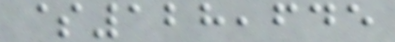$128,645
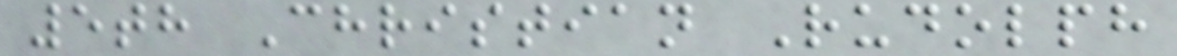5th Christian Rudolph
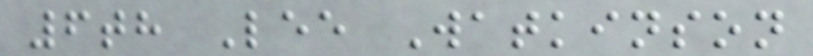6th Lee Watkinson
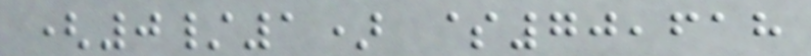(0/1) $70,618
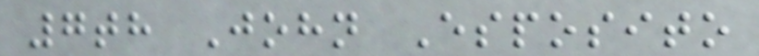7th John Esposito
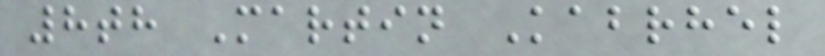8th Martin Kabrhel
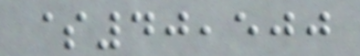$40,500
